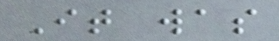It was
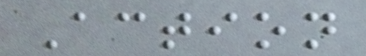Action
